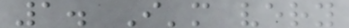1. I'm very
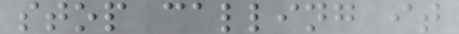stop calling it
